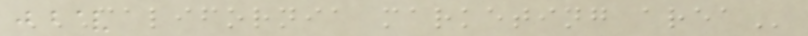CALIFORNIA MARKETING AREA
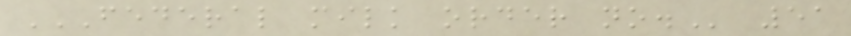FEDERAL MILK ORDER NO. 51
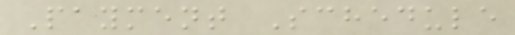Payment Schedule
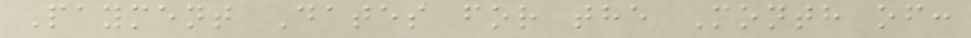Payment Dates for the Month of:
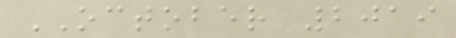OCTOBER 2019
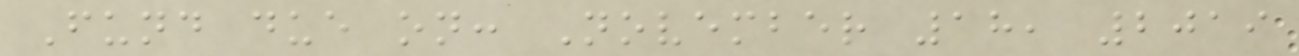Fund due on: November 18, 2019
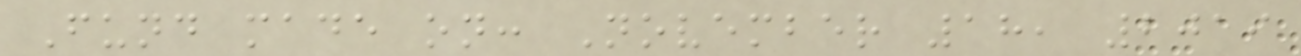Fund made on: November 18, 2019
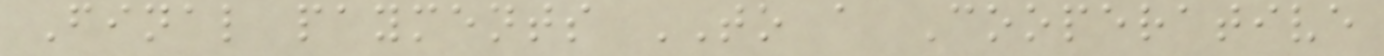Final payments TO a Cooperative
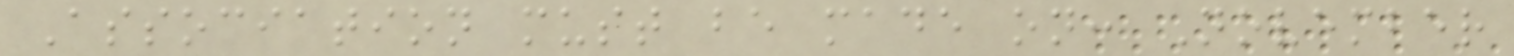Association must be made on: November
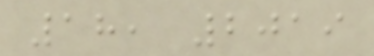18, 2019
